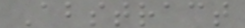Abstract
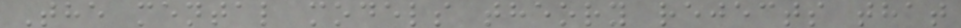The mental models theory rejects that
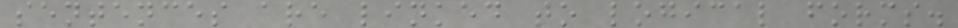sentences are linked to logical forms.
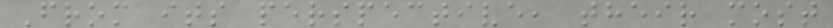From its perspective, their most
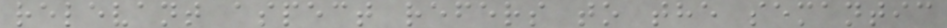relevant aspect refers to the semantic
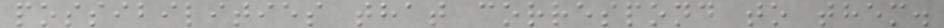possibilities that correspond to them.
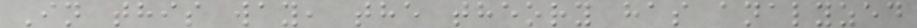In this way, the theory has analyzed
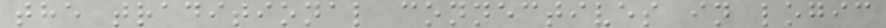the traditional connectives in logic
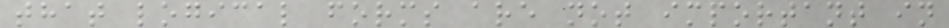that logical forms are not important in
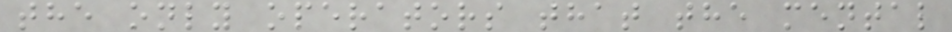the only operators that the mental
